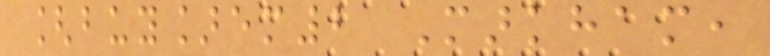[buy]em2 Markham,
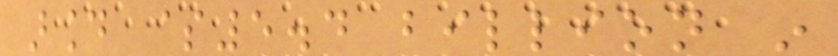around $5.4 billion in
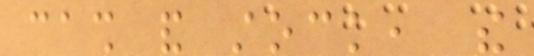cash and stock, the
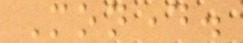Monday.
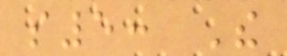s5: The
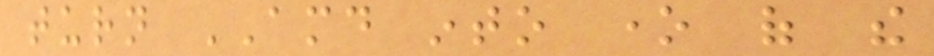turn AMD into one of the
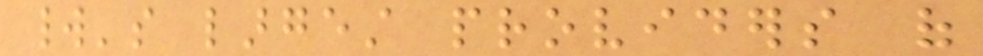world's largest providers of
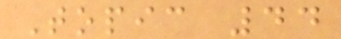Topic 44
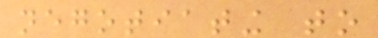negotiating to
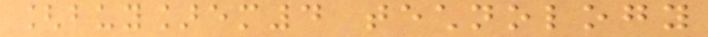[buy]em4 technology
